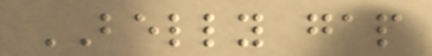BELLY gap
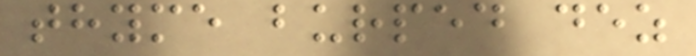thyme burped dez
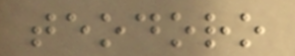teodoro
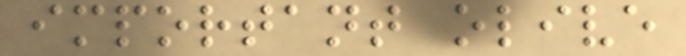important olive
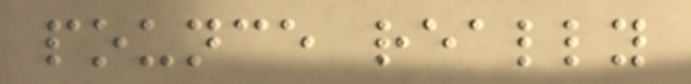pounce really
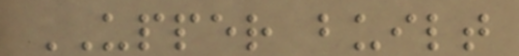UPPER built
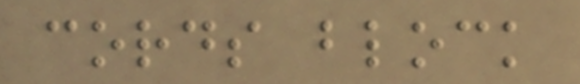cords block
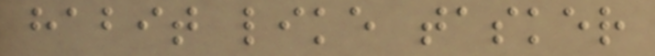habit like tasker
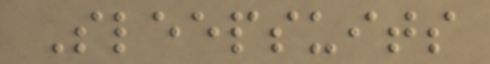Sleepsuits
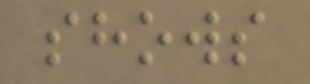shows
